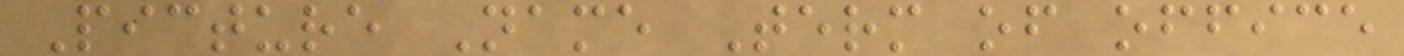Picture Name Term of office
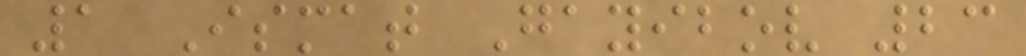1 Ismat Gayibov 23
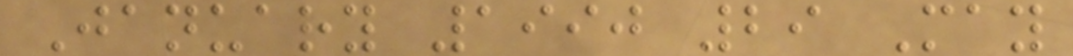January 1990 29 May
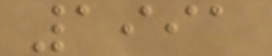1991
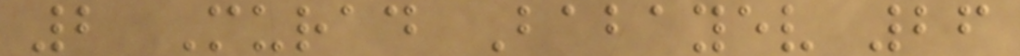2 Murad Babayev 26
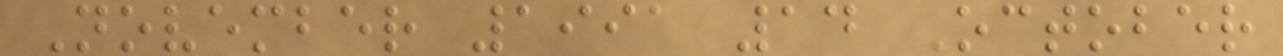November 1991 14 October
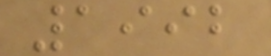1992
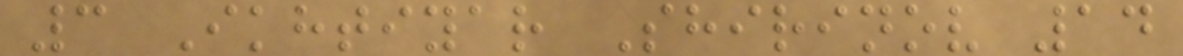3 Ikhtiyar Shirinov 14
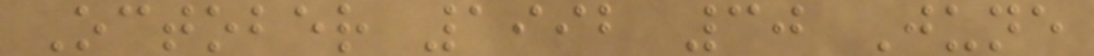October 1992 30 June
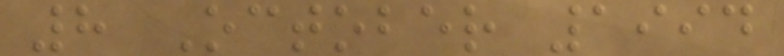8 October 1994
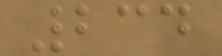234
